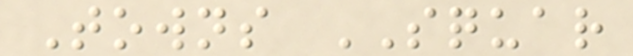Towns SQUAR
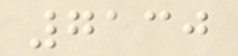7130
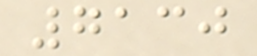7130
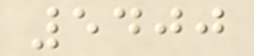5400
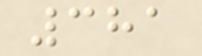381
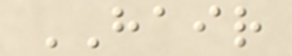HAIR
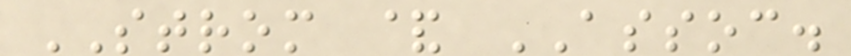STROM & ASSOC.
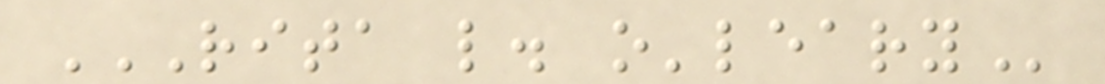RITA L. O'LEARY
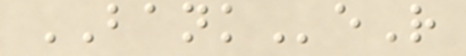BANKeR
